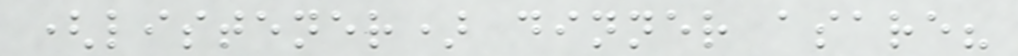(listener) dinner asare?
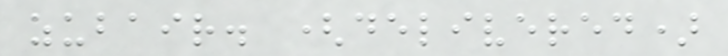zubair. (delivered)
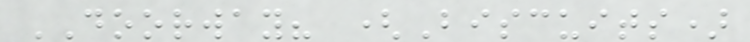DOORWAY? (Biscuits)
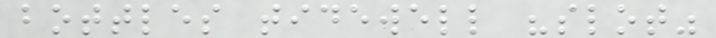bottles tidewell "slot"
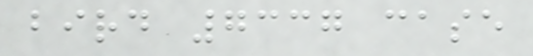bird 7337 case
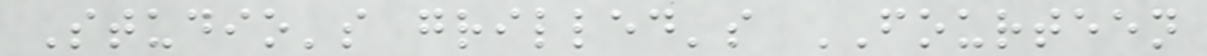Studio's grilled's FOURTEEN
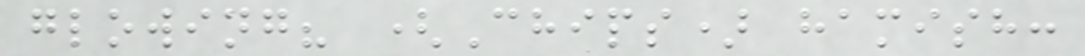glowing? (Chips) hamish:
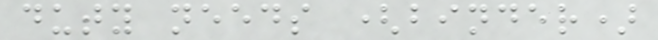duty needs (binder)
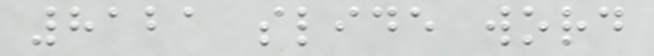8121 slide word
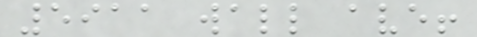5911 wall ave!
